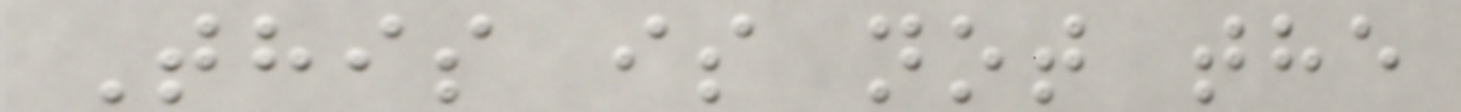This is not the
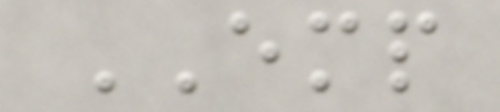EMP
